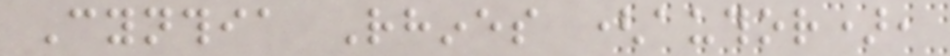Cynthia Rhines (author),
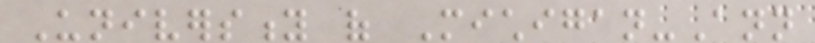University of Michigan-Ann
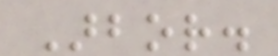Arbor.
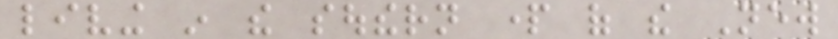living in the southern part of the New
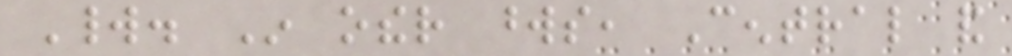World. In other words, Central and
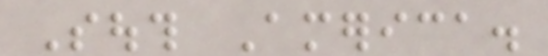South America.
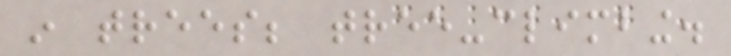in trees; tree-climbing.
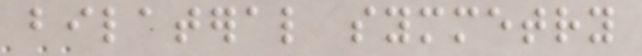bilateral symmetry
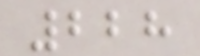228
